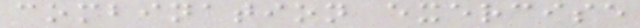combination exercise
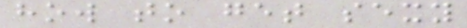how to get sexy
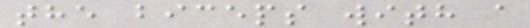the biceps with a
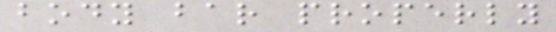body bar properly
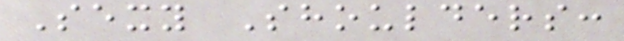Sexy Shoulders:
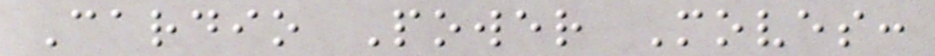Cardio Power Moves:
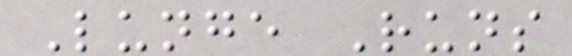Lunge Runs
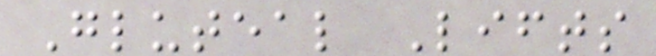Gluteal Lifts
